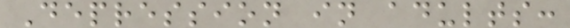Depression in adults:
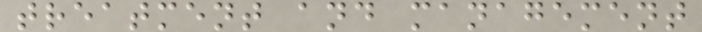treatment and management
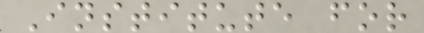Institute for
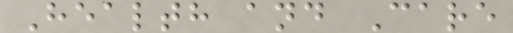Health and Care
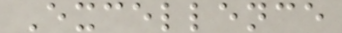Excellence
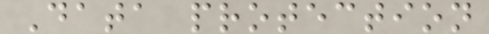Data protection
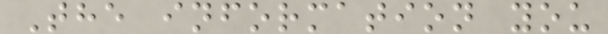The information you
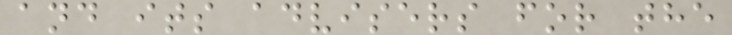and its advisers for the
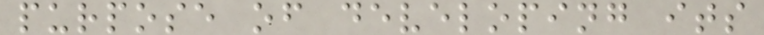purpose of developing its
